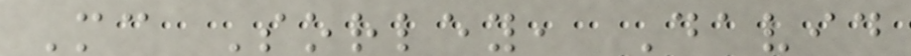Mc Sorley, David
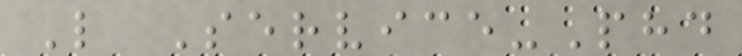L Service-Phd
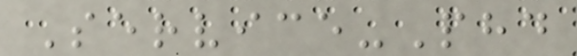Service-Phd
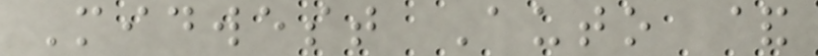Midwest Auto &
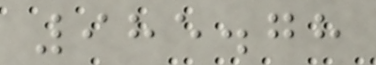985.78
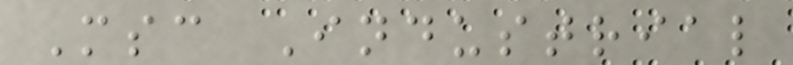Msc Industrial
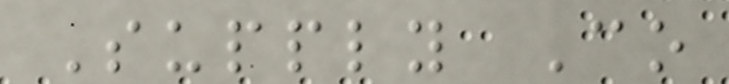Supply Co
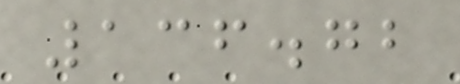136.72
